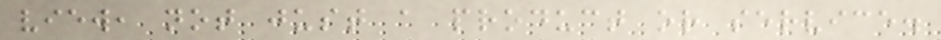view, not just a product or service.
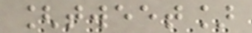[tweet]
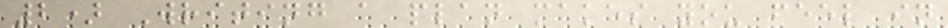2) Writing a plan makes you feel in
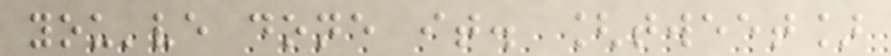you've done it. [tweet]
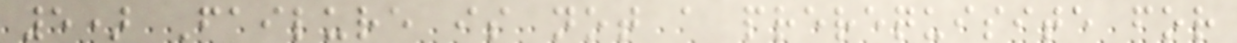5) Failure is not a prerequisite for
